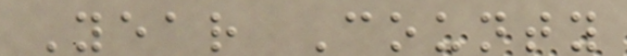Year County
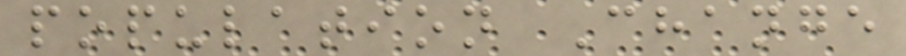population Change
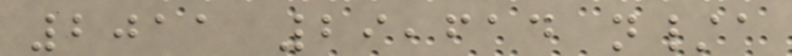2011 29,614 n/a
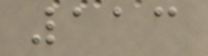113
